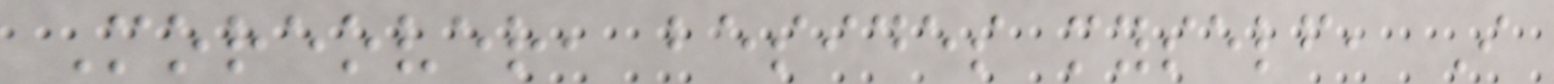Moreover, besides myself, I
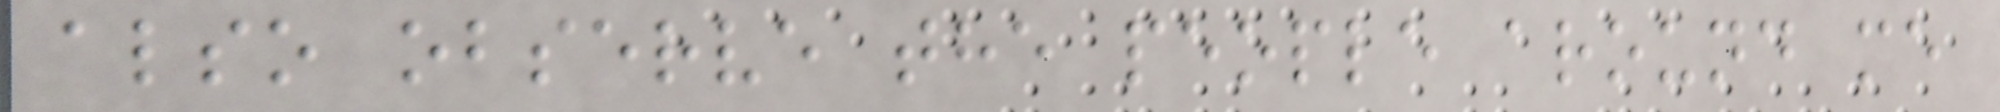also observe the people around me
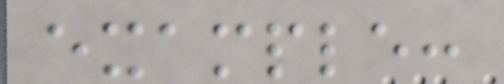example:
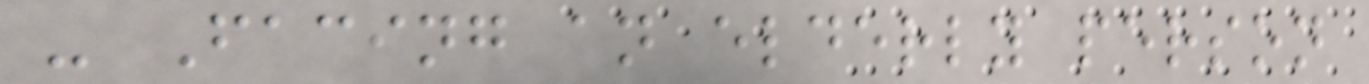- Facing an elderly person
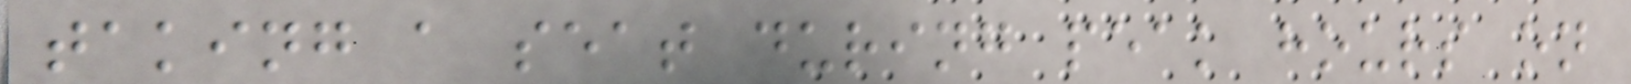taking a seat during peak hours on
